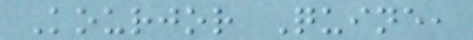Kourjor Quine,
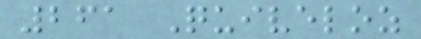261 Quiveloz
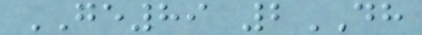GE89 2DH
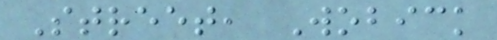Street, Wobick
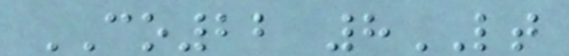CO22 8LT
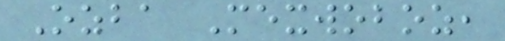Ozba Mexwoboz,
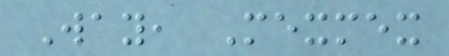Way, Mexmex
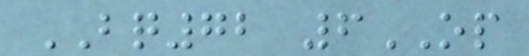BQ72 6OP
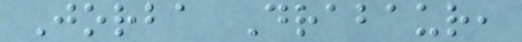Jorba Drabaur,
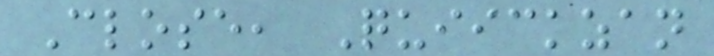Close, Quiickzan
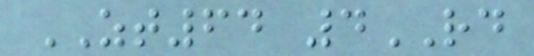ZT64 4RD
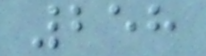258
